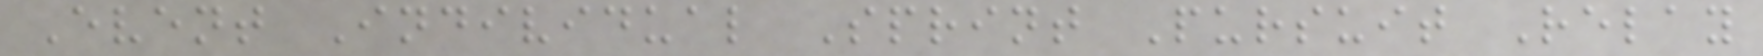Event Individual Sprint Pursuit Relay
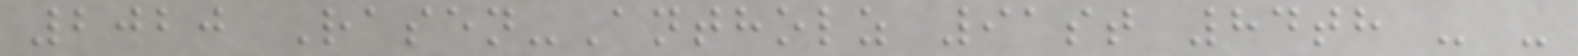2020 Rasen-Antholz 91st 84th - -
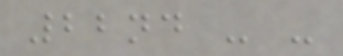22nd - -
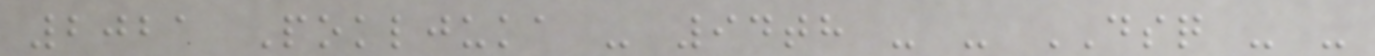2021 Pokljuka - 94th - - DSQ - -
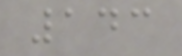143
